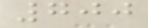700
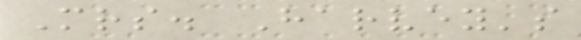Mrs. Harvey's
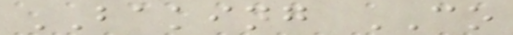BAKING CO
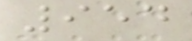954
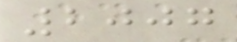2007
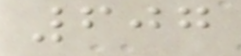607
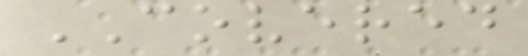COVERED
